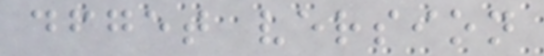dfget version
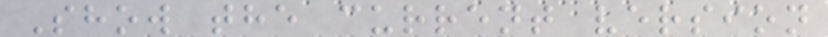Show the current version
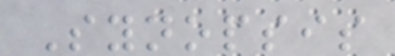Synopsis
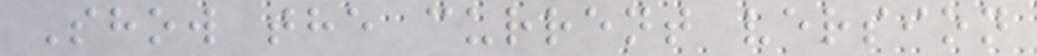Show the current version
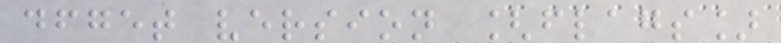dfget version [flags]
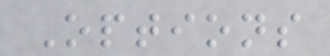Options
